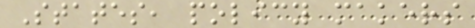States, policy makers
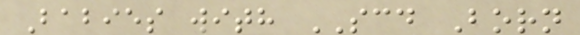Babies with SCD Born
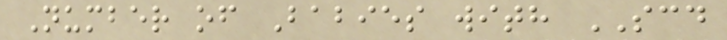Number of Babies with SCD
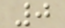0
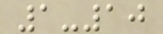1-10
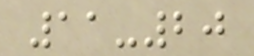11-20
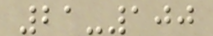21-100
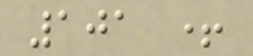101 +
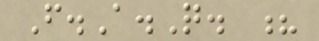F.A.Q. ?
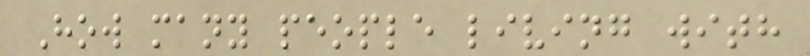How many people living with
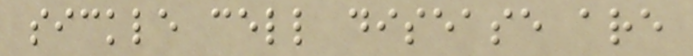sickle cell disease are
